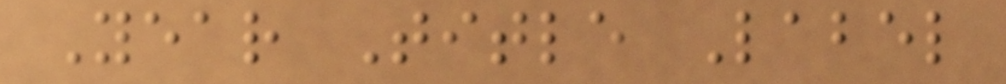Year Title Label
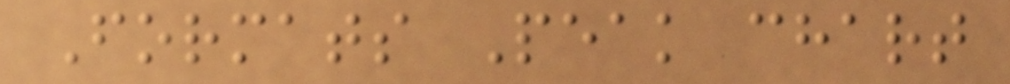Formats Peak chart
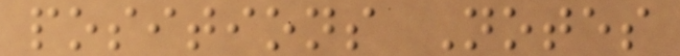positions Notes
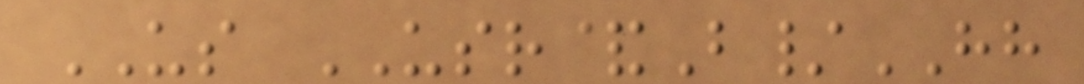US USR&B/HH
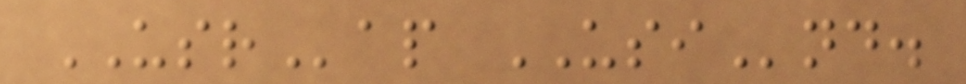USRap USInd.
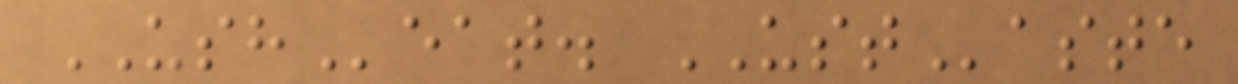USHeat. USTaste
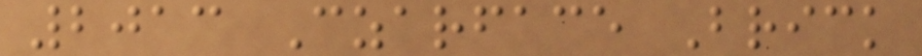2013 Czarface Brick
